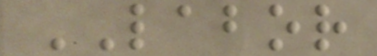LABOR
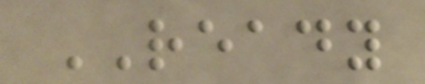READY
